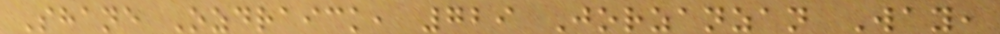Shane Ozdraick, 729 Jorzanzan Way,
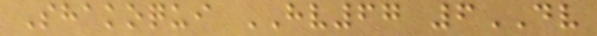Shakoqui HV67 6DV
